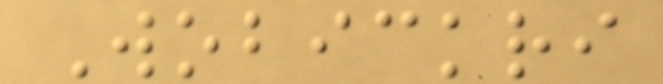Wobickri
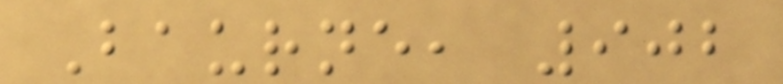Baurne, 902
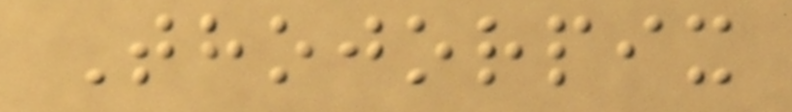Thojorpix
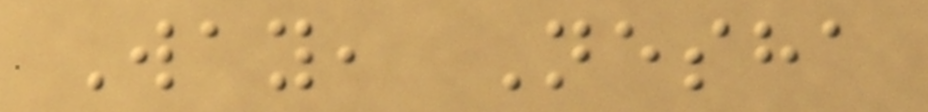Way, Nesha
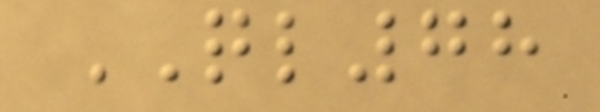QL78
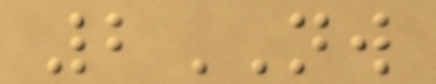2NW
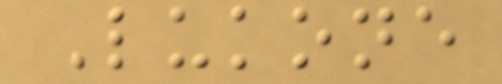Lukone
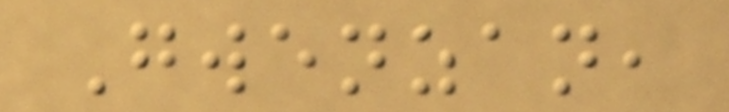Gwenzan,
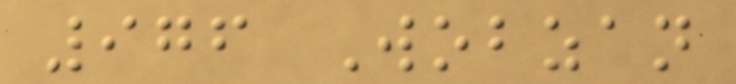976 Wobzan
